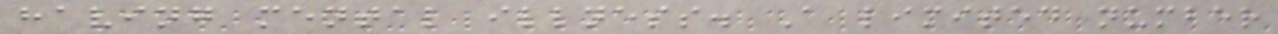having mental illness. A limited number
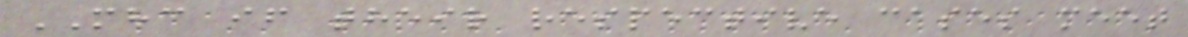MHC if their respective cases meet
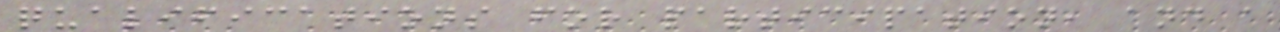qualifications for participation, and a
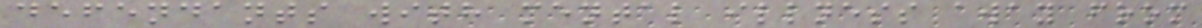defendants with mental illness away from
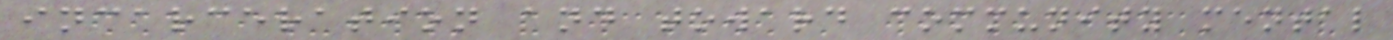incarceration and toward community mental
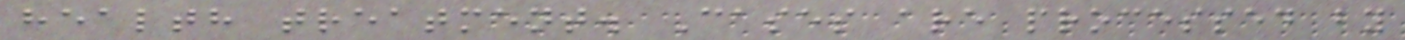health treatment. Cases are processed by
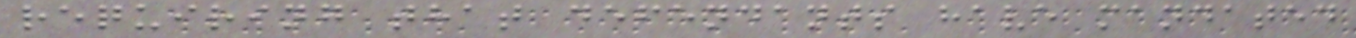requiring that defendants have mandated
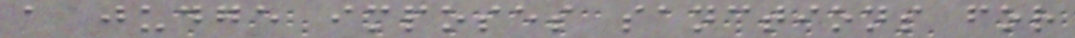a judge imposes sanctions for
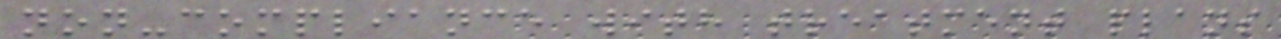non-compliance with treatment plans
